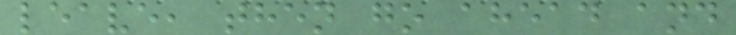leave, then go ahead and
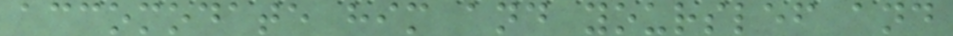accomodate him and yourslef and
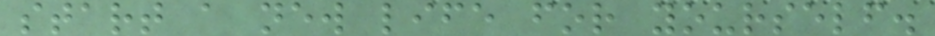start a new life for yourself.
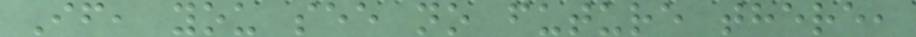If, you see no future there,
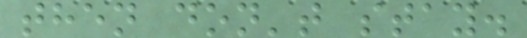then don't stay.
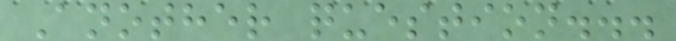Another question...
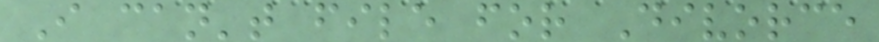I can't file for Divorce
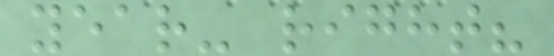year- right?
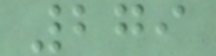279
